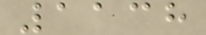1138
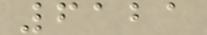6121
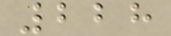228
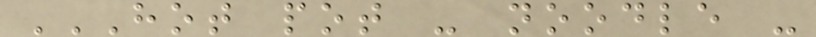HOT POT - NOODLE -
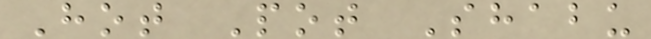Hot Pot Shabu
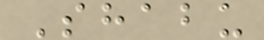Shabu
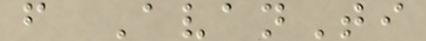f AvanTi
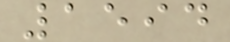1594
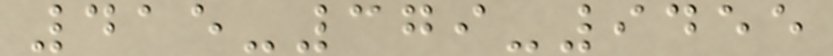415-379-9455
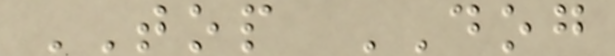TOP DOG
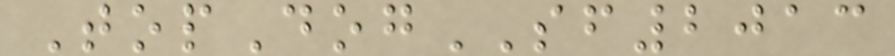TopDogSF2013
